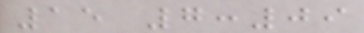15 7:09
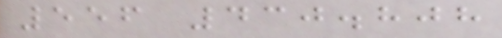556 430.808
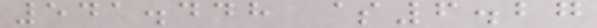541.448 $6.27
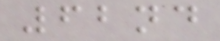62nd
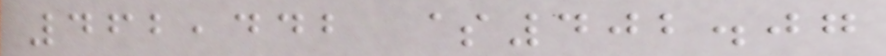462,442 $402.07
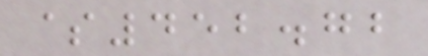$452.72
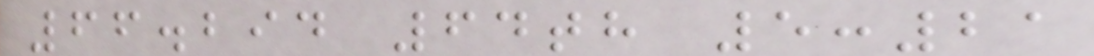66.294 64th 5:21
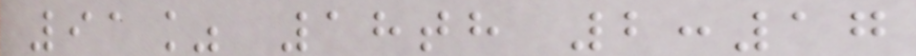91% 18th 2:17
